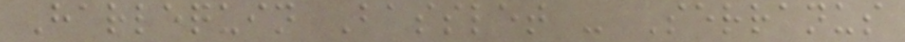Harlequin Basslet - Serranus
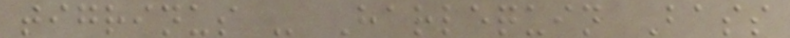tigrinus - Harlequin Bass
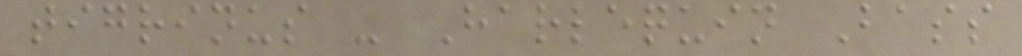tigrinus - Harlequin Bass
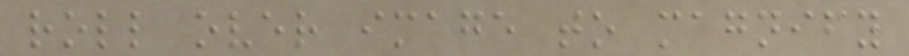roll over image to magnify
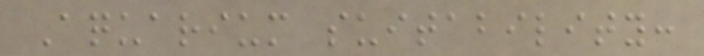Aquarium suitability:
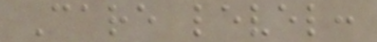Care level:
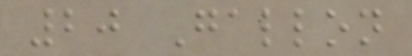20 Gallon
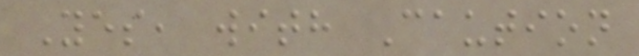Yes, with Caution
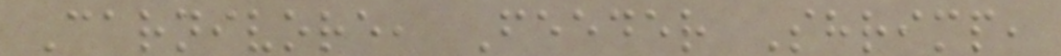Carnivore, Feeder Shrimp,
